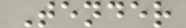Tender
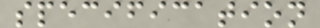specification
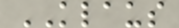KLAUS
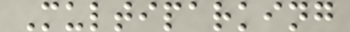Multiparking
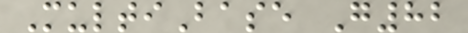MultiBase G82
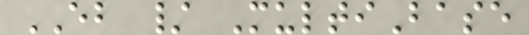EB / MultiBase
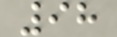98
